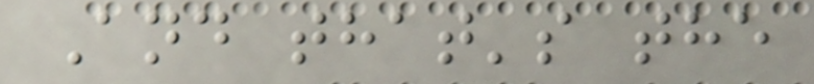And that's the
